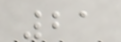21
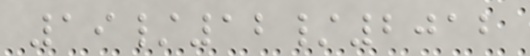19/12/2012
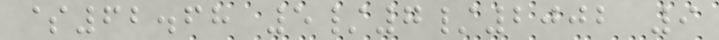$62.68 5/7/2002 9
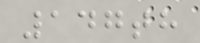147th
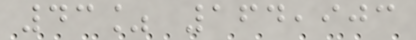43% 164,903
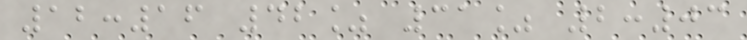12:16 42% 31% 2:03
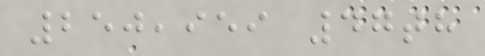250,959 47th
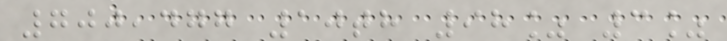700,477 10th 98% 3%
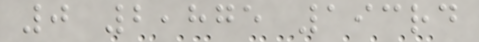0 2,875 193rd
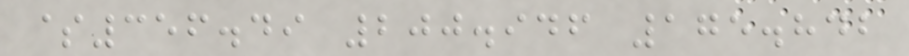$356.49 200.946 175.842
